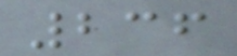236
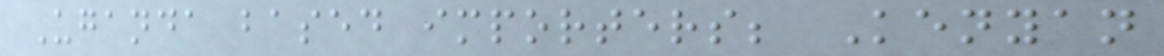Uganda based importers; Kenyan
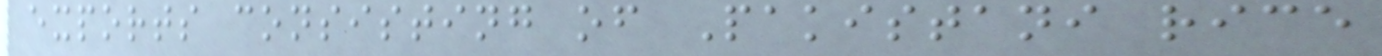exports consisting of Pakistani rice
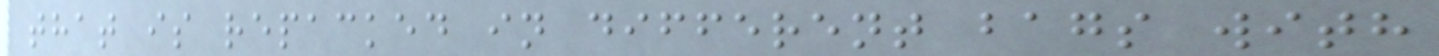that is repacked in different bags with
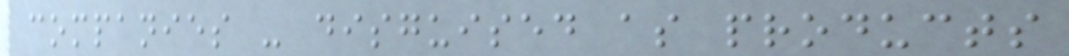companies - disguised as products
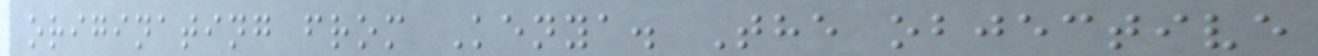originating from Kenya. The objective
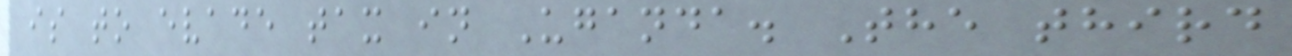is to evade tax in Uganda. The third
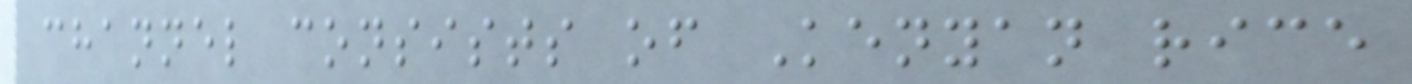channel consists of Kenyan rice
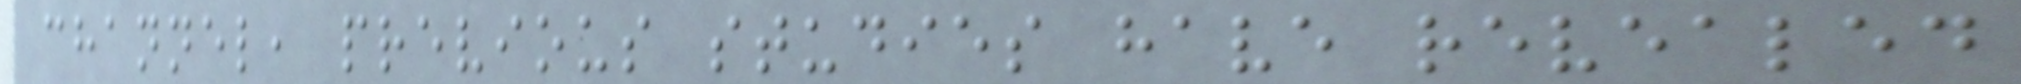channel, previous studies have revealed
